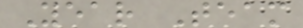Year Team
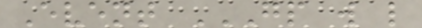Event GP W L
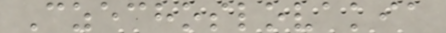Czechoslovakia
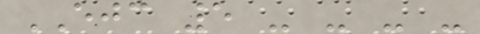EJC 5 - - - -
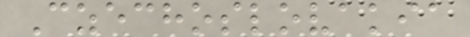Czechoslovakia
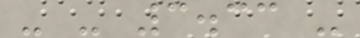- - 3.33 -
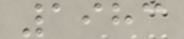1983
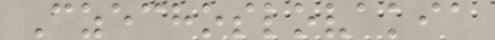Czechoslovakia
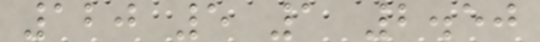120 5 1 2.50
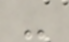-
